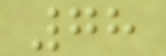78
